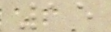15
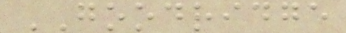GOODRIDGE
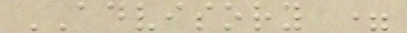ADVISORY =
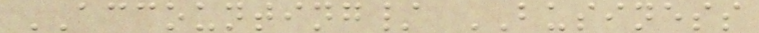ACCOUNTING/ BUSINESS
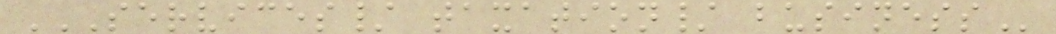SERVICES/ TAXATION/ BUSINESS
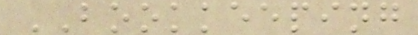BOOKKEEPING
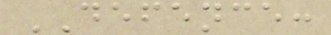DEFENCE:
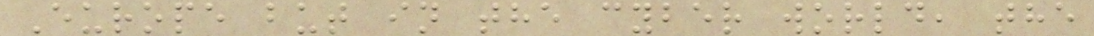Europe but in the cyber world, the
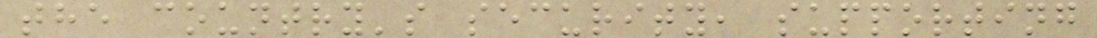the country's security, supporting
